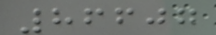86607
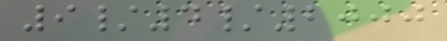9/4/2000
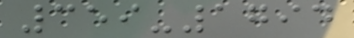359-1794
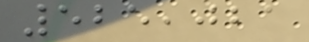525,021
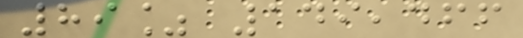89% 149,466
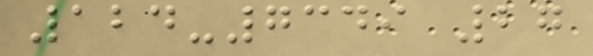124-7349 27
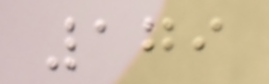179
